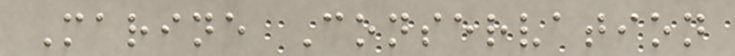Marine Conservation
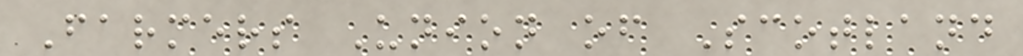Farmers Union of Scotland
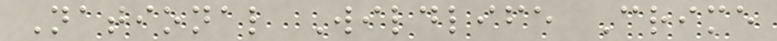National Wildlife Crime
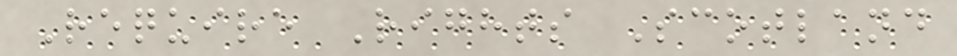Require Rights Scotland
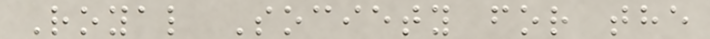Royal Society for the
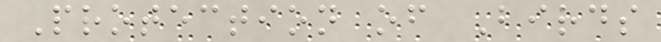Protection of Birds
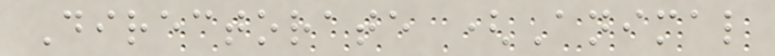Directorate (Animal
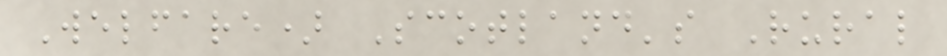Welfare) Scotland's Rural
